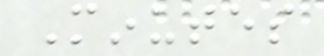Minutes
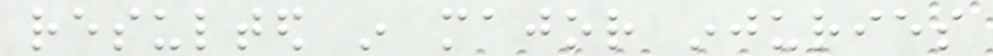resulted in major injuries
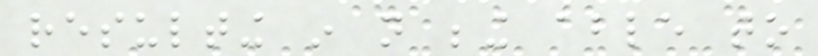resulting in not being able to
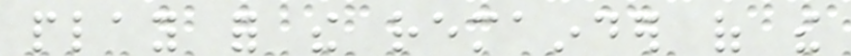play for the remainder of the
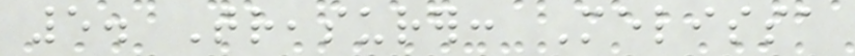5. Treasurer: Melissa
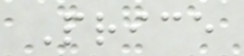Price
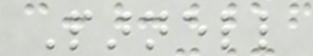Parnell
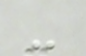-
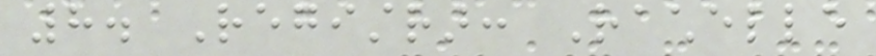8. Registrar: Rachelle
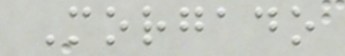Morgado
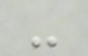-
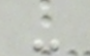-
